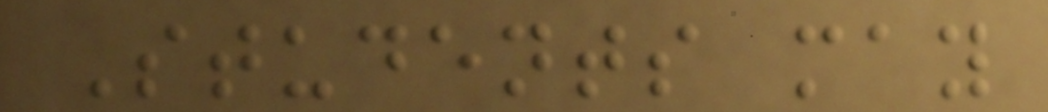Students may
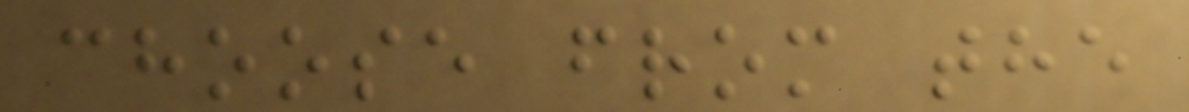choose from the
